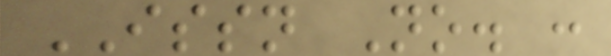ISSN No. :
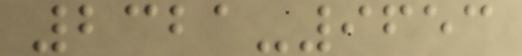2321-9653
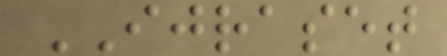IJRASET
